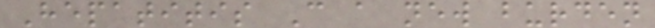Hepatitis C a new burden
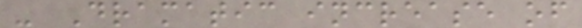- Dramatic increase of
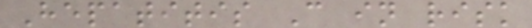Hepatitis C in risk
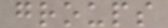groups
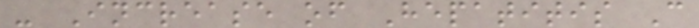- Increase of Hepatitis C
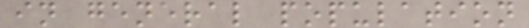in general population
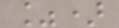%)
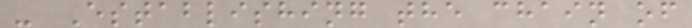- Establishing the chain of
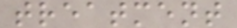treatment
